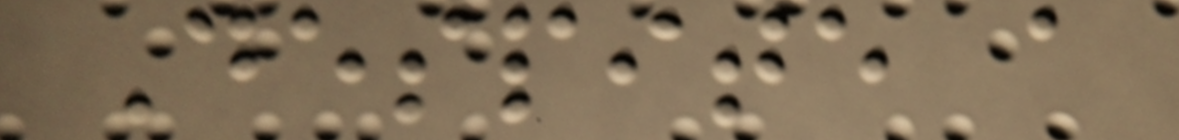Despite a
